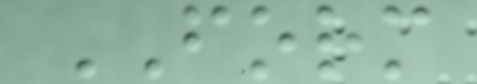FORM
